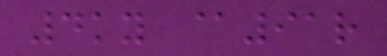4ky @91r
